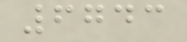6743
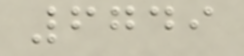6749
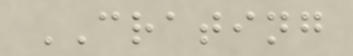CRATING
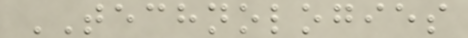TECHNOLOGIES
